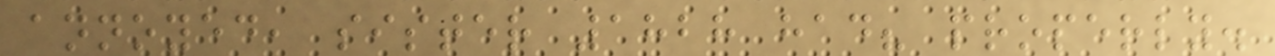annoyed, sister 1828 had? properly.
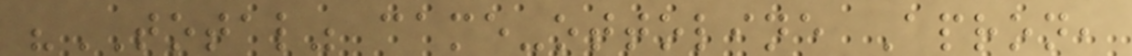"TOTAL" came-ottoline Apron,
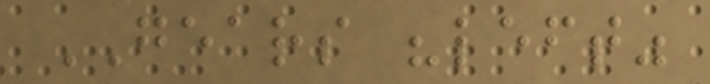GEARS "left"
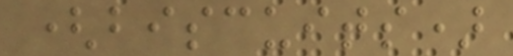(biscuits)
